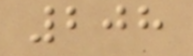208
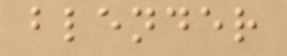blender
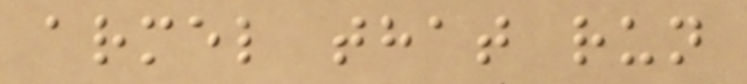armel that run
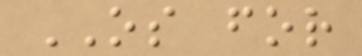OS for
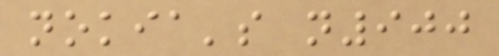nokia's n900
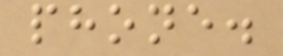phone.
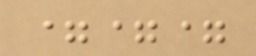===
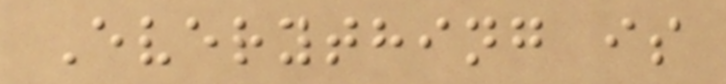Everything is
